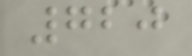720
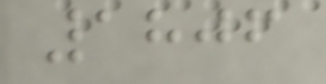1806
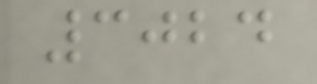3024
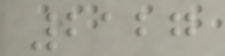2127
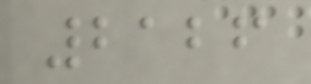2126
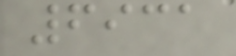6931
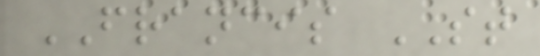FRANCIS ST
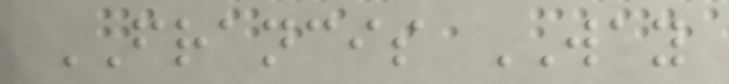FRANCIS WAY
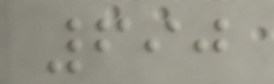690
